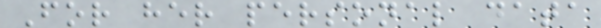For her personal data
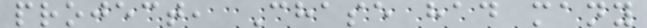project, Chase had many
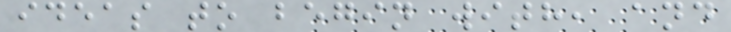ideas to begin with, and
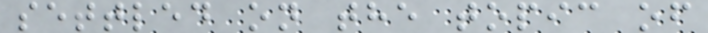settled on the topic of
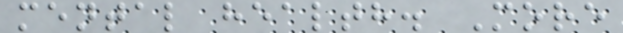mental health. More
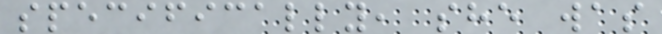specifically, she was
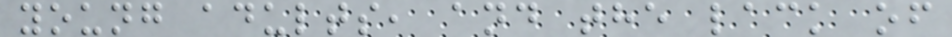young adults, and the lack of
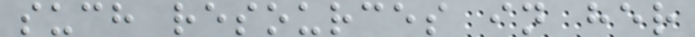such resources in her
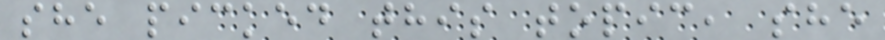she picked this topic, she
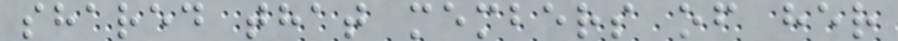shared that members of her
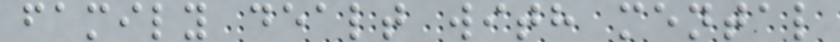family dealt with mental
